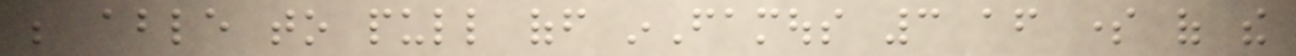be able to pull off inFamous 3 after some of the
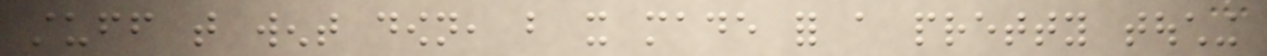stuff that went down, but it made for a pretty touching
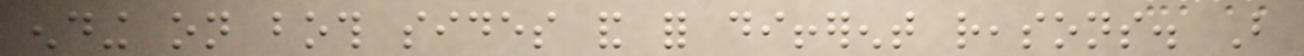ending on both sides and for different reasons. But
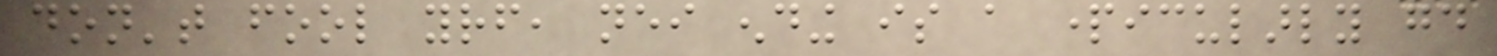don't fool yourself, neither ending is a particularly good
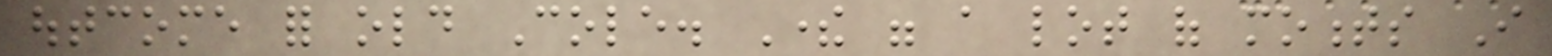outcome for old Cole. There were a lot of moments I
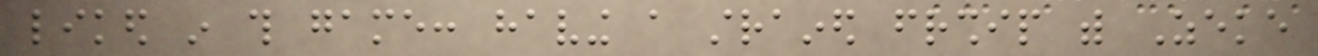liked in this game: having a strained friendship with Zeke
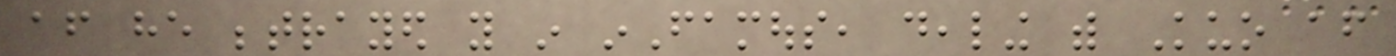after he betrayed you in inFamous, dealing with Kuo after
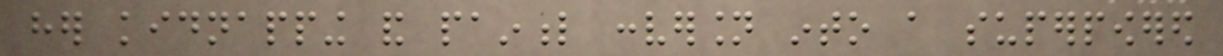her kidnapping and painful conversion into a superpowered
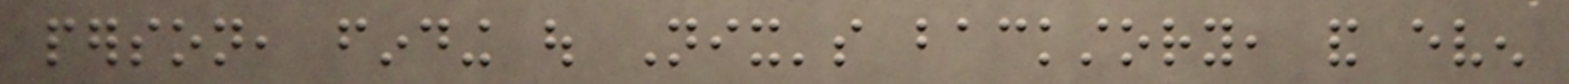person, finding out Nix's backstory, and even
